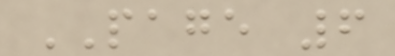PAGE 6
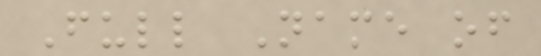Full Name of
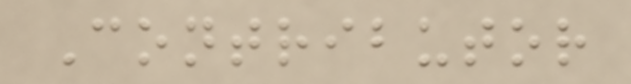Contributor
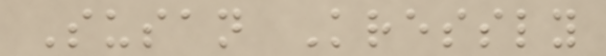Susan Kressly
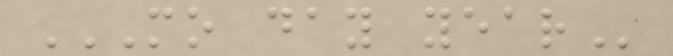MO DAY YEAR
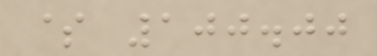$ 100.00
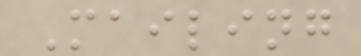Mailing
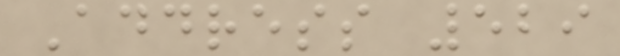Address 529
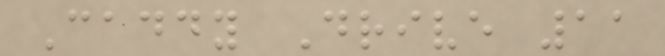Caddy Drive 11
